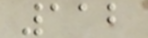112
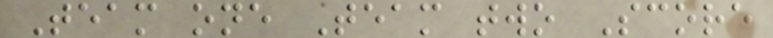Team one Team two Score
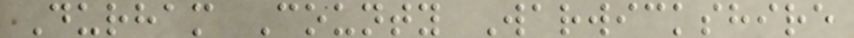Durham County Warwickshire
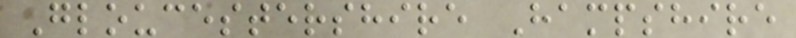Gloucestershire Hampshire
